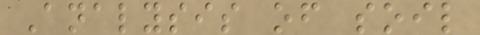Analysis of soil
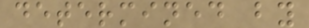determined by
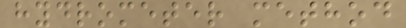hydrometer method
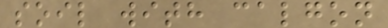soil with calgon
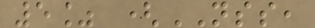5% (NSS,
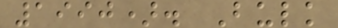1990). Bulk
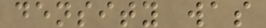density was
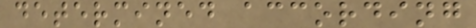determined according
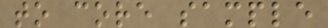to core sample
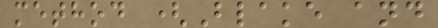method (Blake and
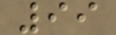99
